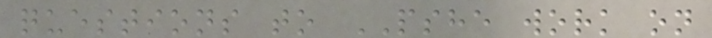questions to PSHE work on
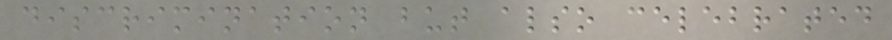discrimination but also celebrated
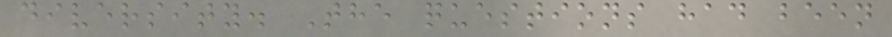diversity. The questions had been
